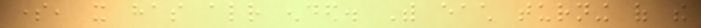some, it has already ended. With each turning of the
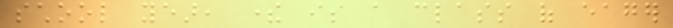school year, there is a class of eager
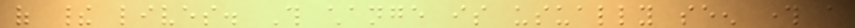of their lives. This change is usually seen through a
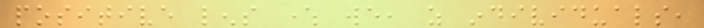positive lens where we, as individuals,
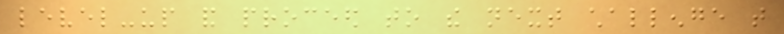level-up and proceed to the next challenge that
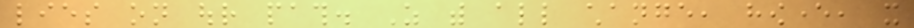lies on our path. As with all change, however, it
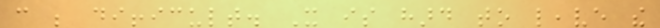can be difficult. It is hard to leave the
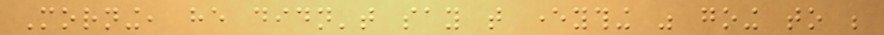Morning, he didn't say that everything was going to be
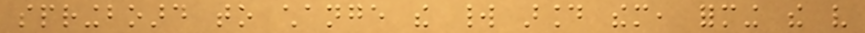springboard to change the world around them, forming the very
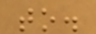to.
